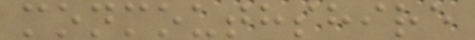monmouthshire
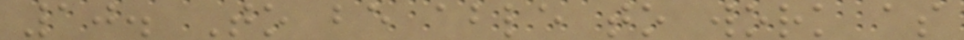10. To be able to work as
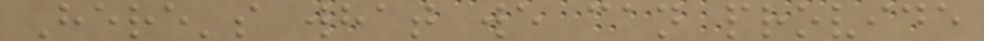Here's what we can provide
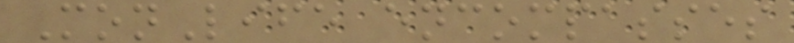MonLife encompasses
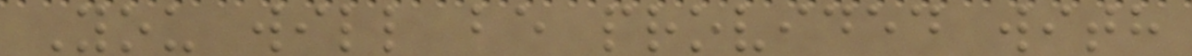You will be provided with
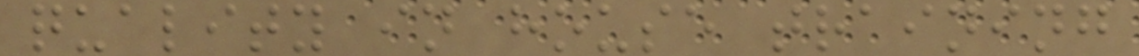quality in house training
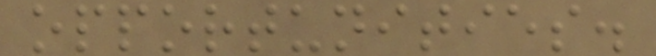opportunities.
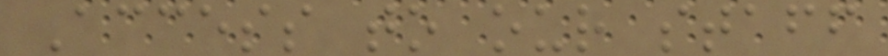Access to our staff
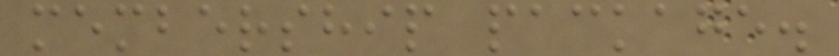membership package.
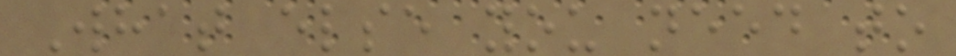What else you need to
